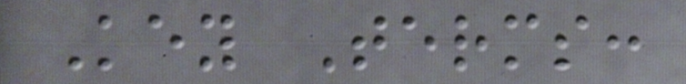Key Terms:
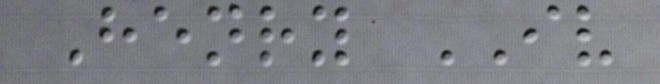Henry IV
